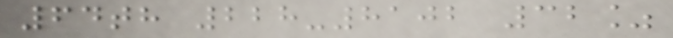64th 228-8102 32%
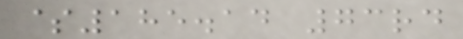$185.14 73rd
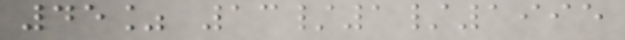45% 13/1/1995
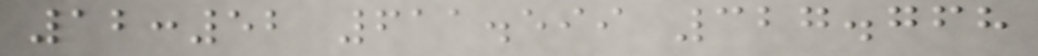12:52 611.599 327.768
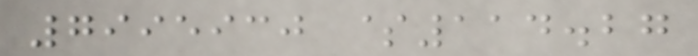7995930 $114.27
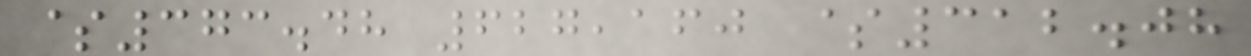$373.48 627,160 $312.08
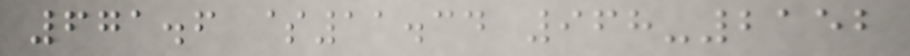671.6 $11.34 968-2152
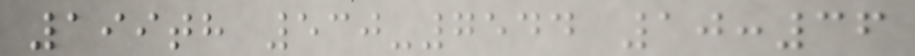199th 530-7544 10:36
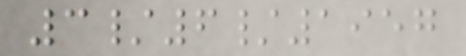3/6/1957
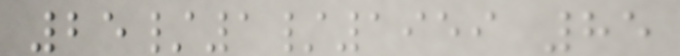25/1/1959 85
